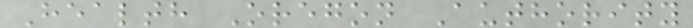Health Oregon Authority
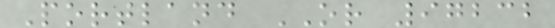Portland OR 97232
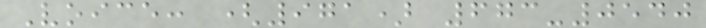Voice: (971) 673-0540
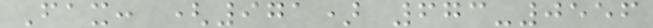Fax: (971) 673-0556
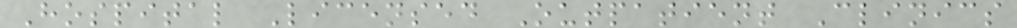Hospital Licensed Outpatient Clinics
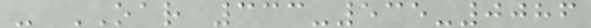- OAR 333-535-0086
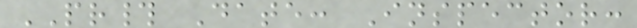PR# Date: Inspector:
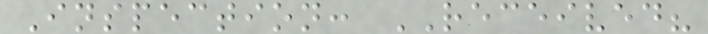Inspection: RECEIVED?
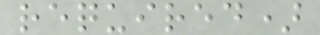required)
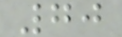70
